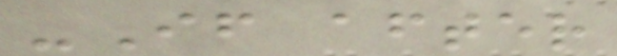-If after
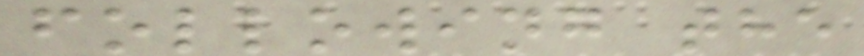following the
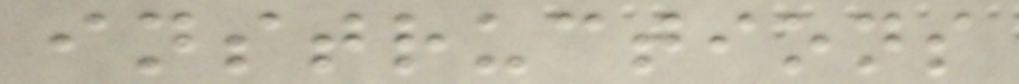instructions
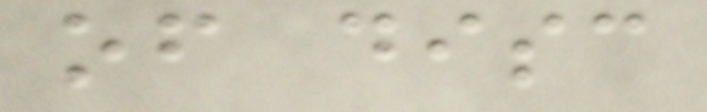of disc
